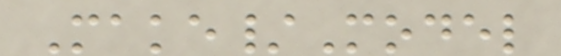Make/Model
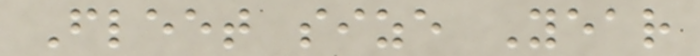Fleet size Year
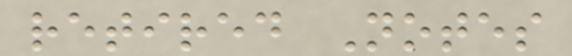retired Notes
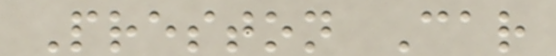Preston Car
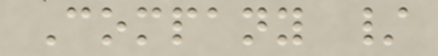Company /
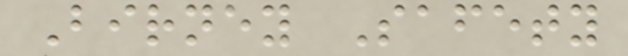Birney Safety
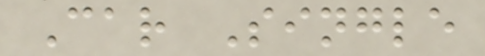Car Single
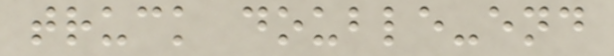truck double-end
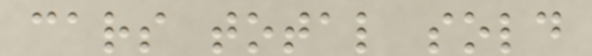cars total sold
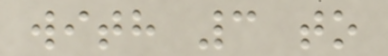with 3 to
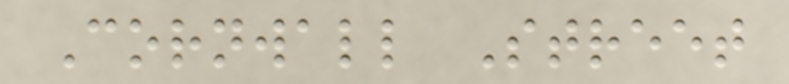Cornwall Street
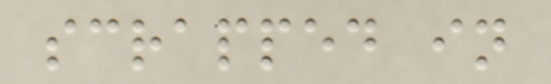scrapped in
